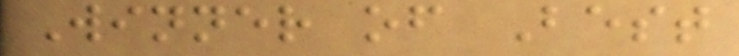Winner of Best
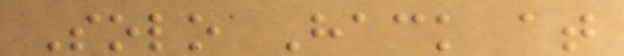Solo Hack at
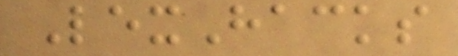LexHacks
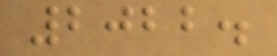2022.
